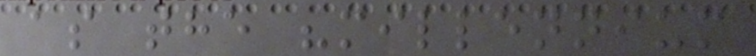as the "millennium
